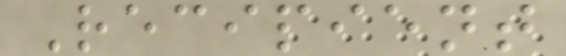Recipient
